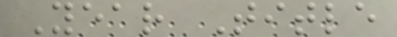Year Title
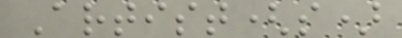Artist(s)
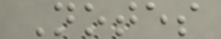Notes
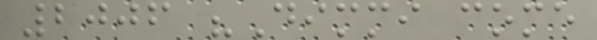2006 "Dimmi come
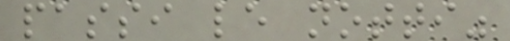passi le notti"
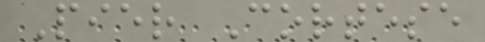Pier Cortese
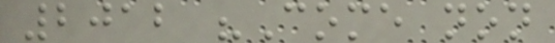2012 "Come non
